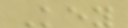Key
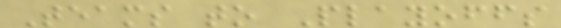Teams to Playoffs
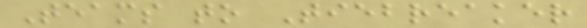Teams to Tiebreaker
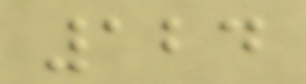124
